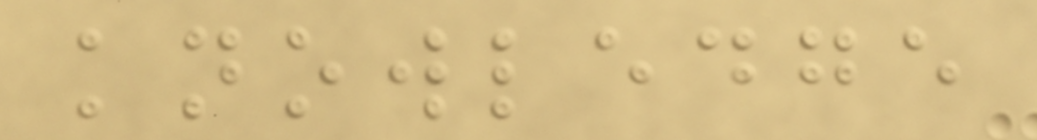knowledge
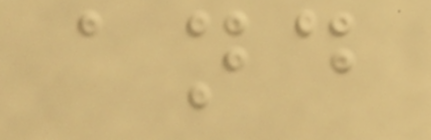and
